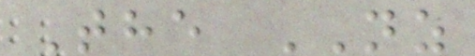The NZ
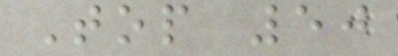Top 50
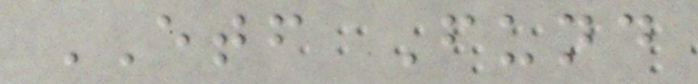ETF Fund
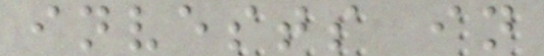invests in
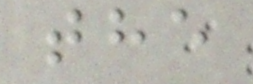the
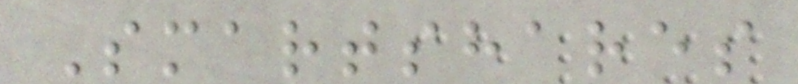Smartshares
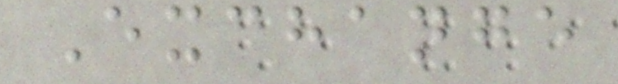Exchange
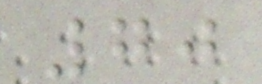70
